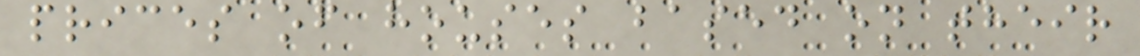prices of houses based on their
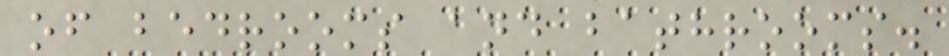of bedrooms and bathrooms.
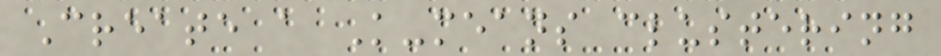Create a K-means clustering
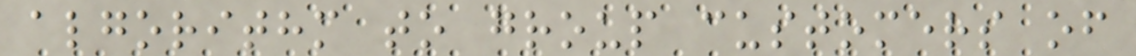algorithm to group customers of
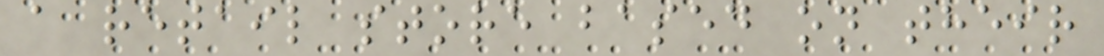a retail store based on their
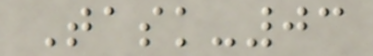Task-03
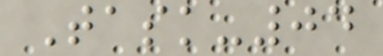Task-04
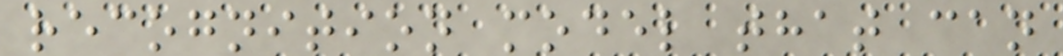recognition model that can
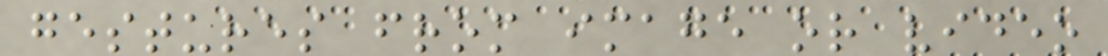gestures from image or video
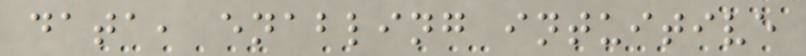data, enabling intuitive
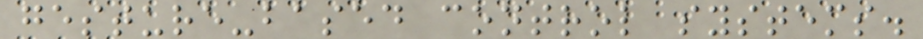gesture-based control systems.
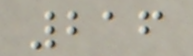216
